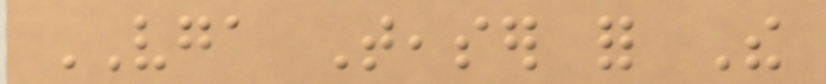VGA Teaser for The
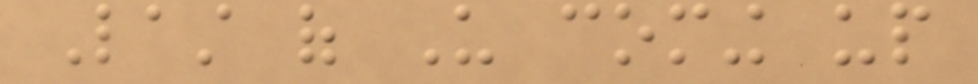Last of Us coming up
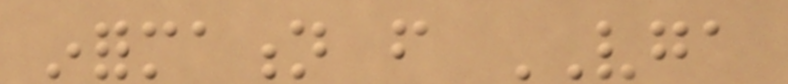information from VGA
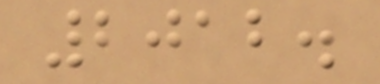2012.
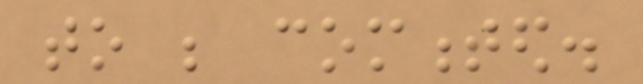to be commented.
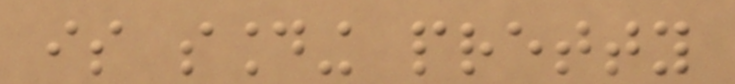is sounding pretty
